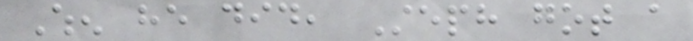When he did, Steph got a
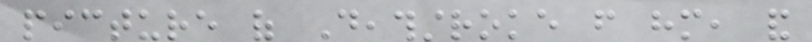picture of Deathstroke from him, and
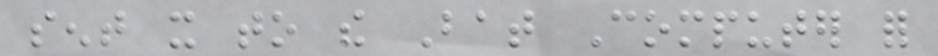sent it to the Bat Computer for
